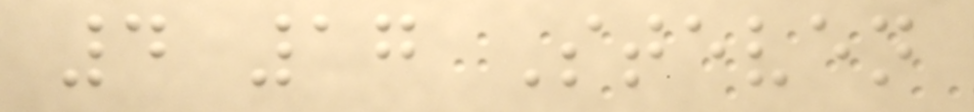4 17 Steven
